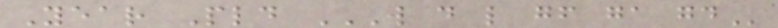Year Pld W D L GF GA GD
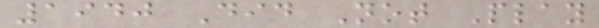1940 Did Not Play
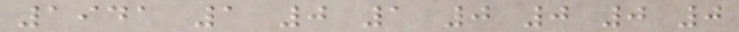1941 1 0 1 0 0 0 0
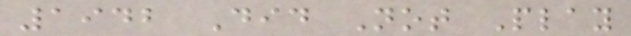1942 Did Not Play
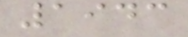1943
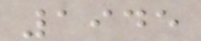1945
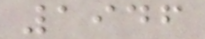1946
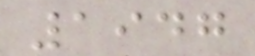1947
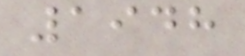1948
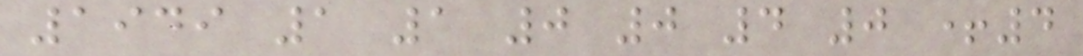1949 1 1 0 0 4 0 +4
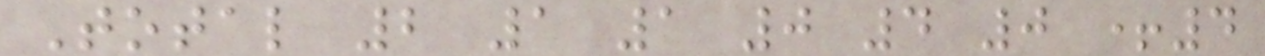Total 2 1 1 0 4 0 +4
